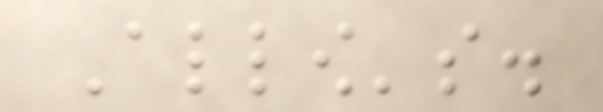Allow's.
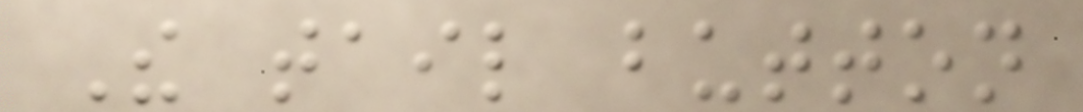The tail button
